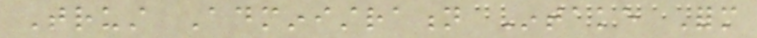Trust Administration Intake Form
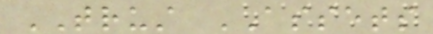TRUST ASSETS
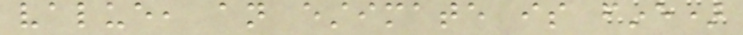value, an estimate is fine)
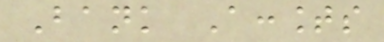Bank Accounts
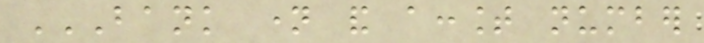BANK NAME AND ACCOUNT NUMBER
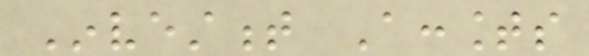Investment Accounts
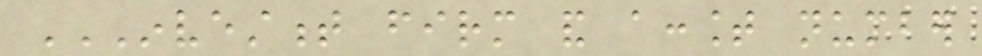INVESTMENT FIRM AND ACCOUNT NUMBER
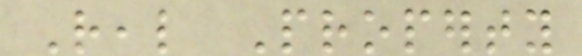Real Property
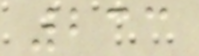233
